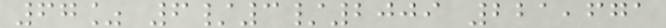67% 6/3/2009 221,671
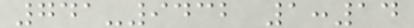741-9432 1:14
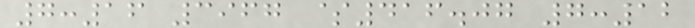7:16 3967 $416.07 7:12
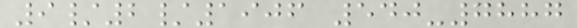9/2/1906 540-7887
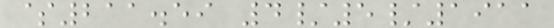$211.59 4/5/1911
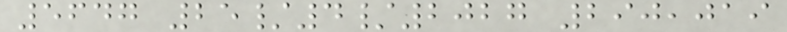5647 25/4/2027 290,019
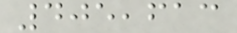405,613
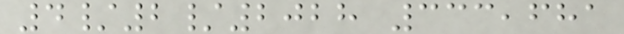4/2/2028 333,681
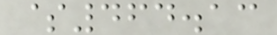$464.13
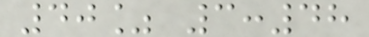40% 3:48
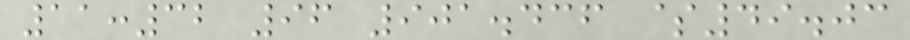11:32 96 901.436 $49.03
